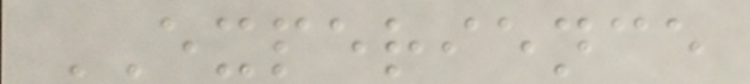EXPERIENCE
